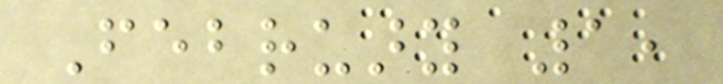February 1,
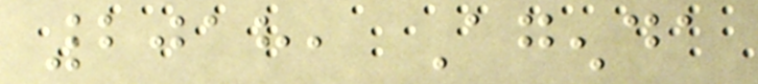2018, Agenda
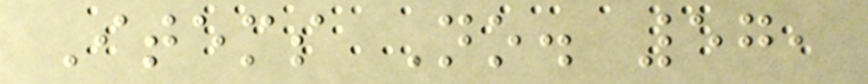Items No. 57,
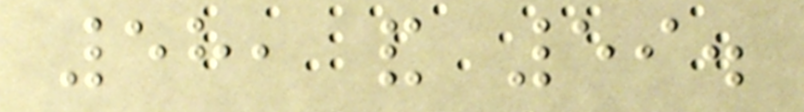58, and 59.
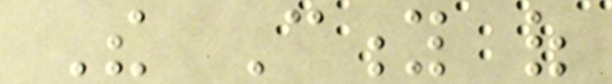The City of
